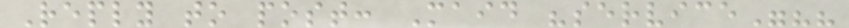Reply to post: Maid "service"??
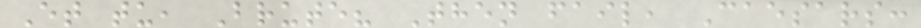Et tu, Brute? Then fail, Caesars:
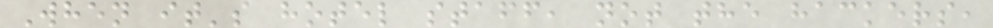When it's hotel staff, not the hackers,
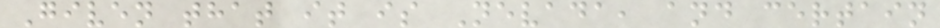Given that it is Nevada, and certain
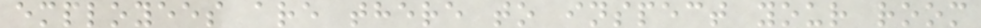employees are there to inspect your room
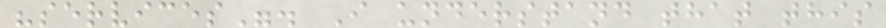"services". I understand that this
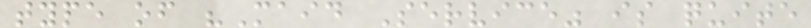type of "Maid Service" is quite
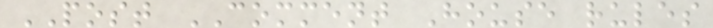POST COMMENT House rules
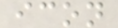icon
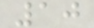10
